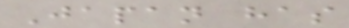Japan has
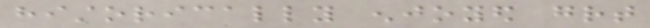historically enjoyed great
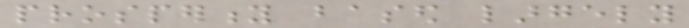prosperity based largely
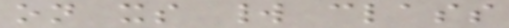on its world class
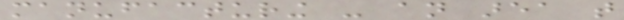manufacturing - an area that
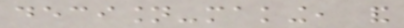decision-making, and
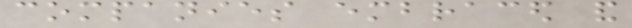companies embraced and
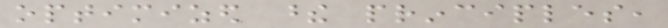optimized these principles,
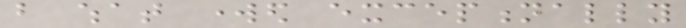but what worked exceptionally
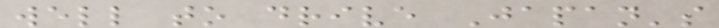well to drive Japan's
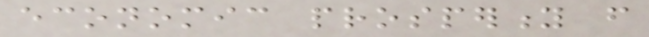economic prosperity from
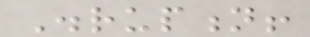Disruption!
